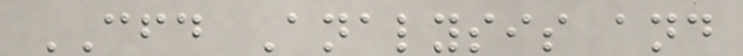CFD Analysis and
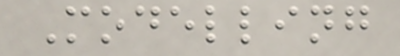Modelling
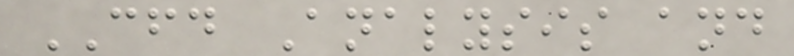CFD Analysis and
